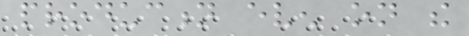production even on the
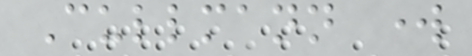Cullmann work
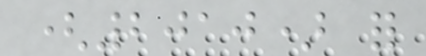(2010) for
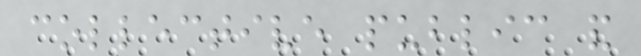collective public and
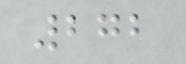272
